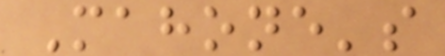Mahone's
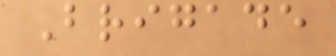Brigade
